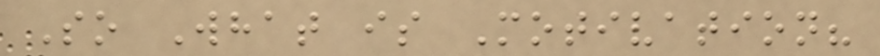So What is Motivation?
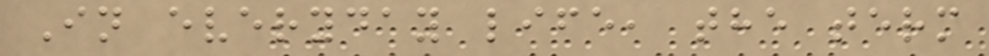In everyday life, the term
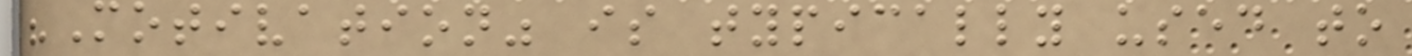"Motivation" is typically used to
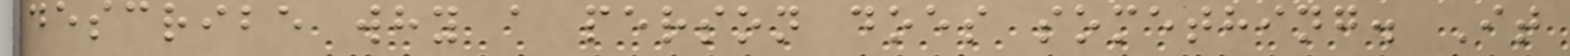describe why a person does something. It
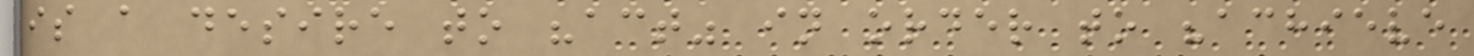is a desire to "act" in order to "achieve
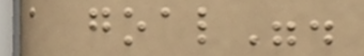a goal".
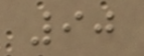90
